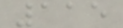115
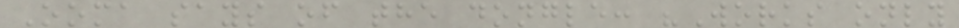Ooma says of the dongle: "Works only
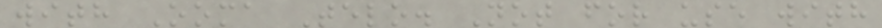with Ooma Telo. Not for use with
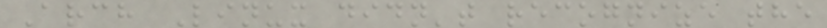Arch Linux didn't recognize the
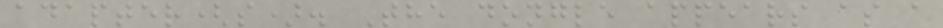adapter(s). The dongle appears as a
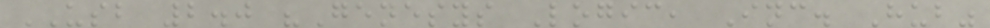USB 2.0 "Genesys Logic, Inc. Hub"
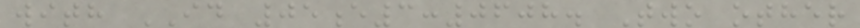with ID 05e3:0608. Two other
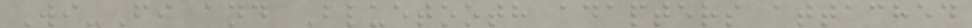Wi-Fi and Bluetooth adapters attached
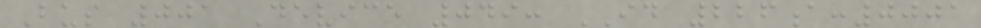Bus 001 Device 049: ID 226a:0001
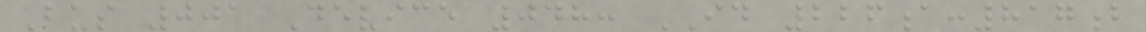Bus 001 Device 048: ID 226a:817b
